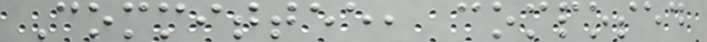Committee, composed
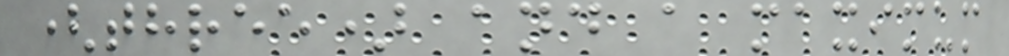(three) and a maximum
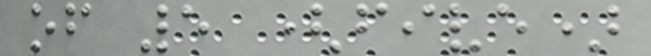of 5 (five)
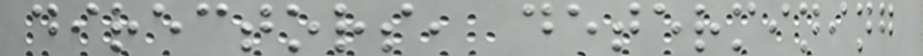directors, determining
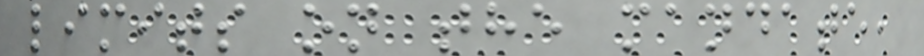limits on the mandate,
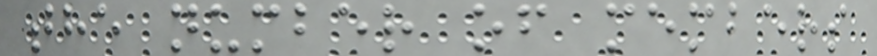the number of members
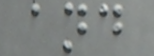and
